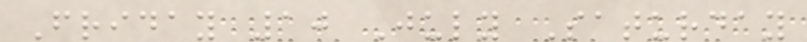Friday 10 July Saturday
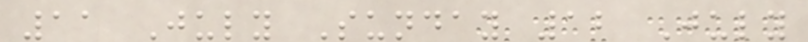11 July Sunday 12 July
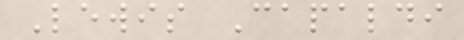Lewis Capaldi
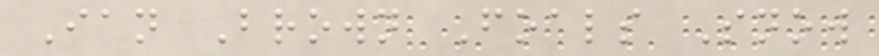Ian Brown Foals Snow
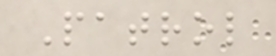Patrol
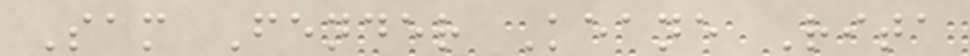Sam Fender Keane Rita
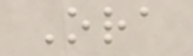Ora
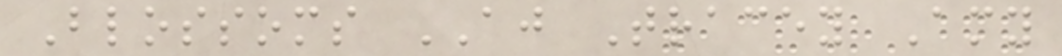Blossoms AJ Tracey Amy
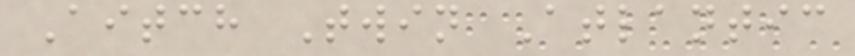Aitch Twin Atlantic
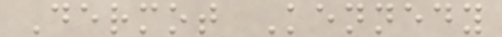Dermot Kennedy
